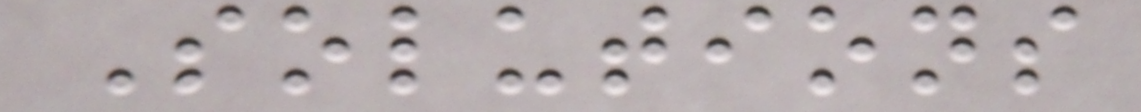Solutions
